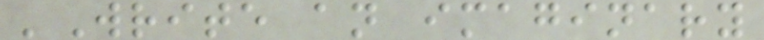'Write an imaginary
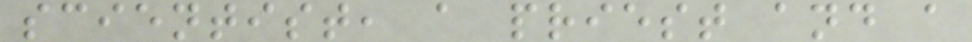scientist, a priest and a
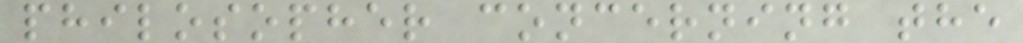philosopher concerning the
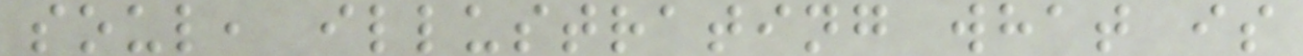soul, illustrating what is
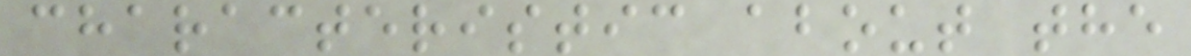characteristic about the
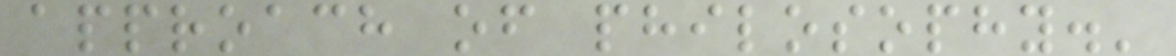approach of philosophy.'
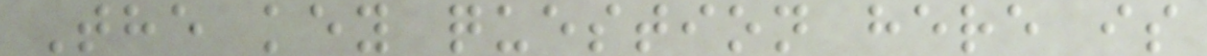The key question here is
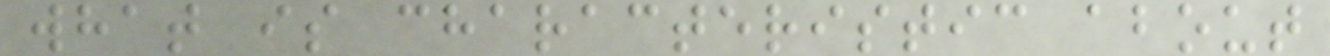what is characteristic about
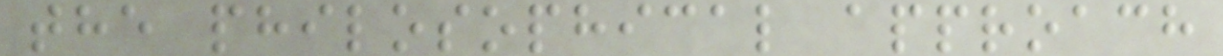the philosophical approach
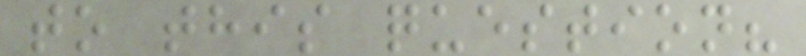to this question?
